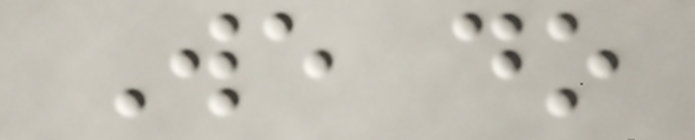We do
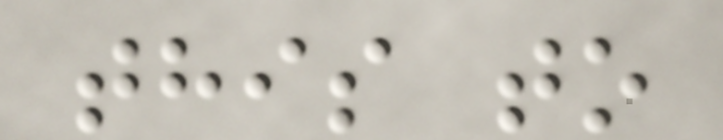this to
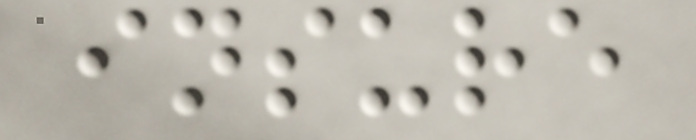insure
